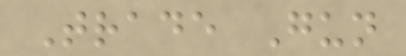Trade Gun
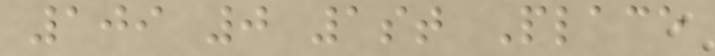109 0 1st Place
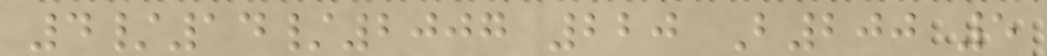4/14/2007 220 B200 5
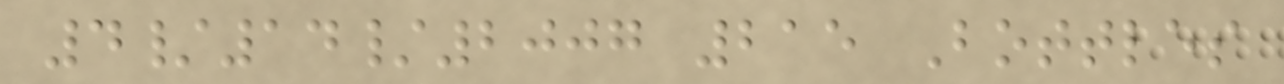4/14/2007 215 Bottles
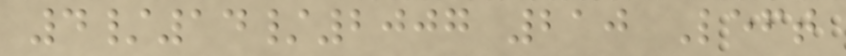4/14/2007 210 Left
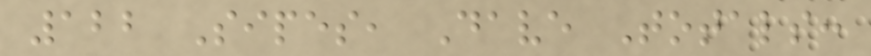122 Sipes, Dave Totals:
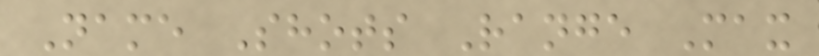Name Shots Range Max
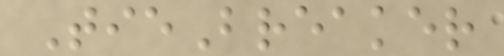TieBreaker
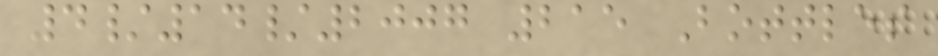4/14/2007 215 Bottles
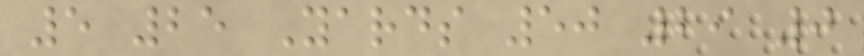5 25 Yards 50 29 0
